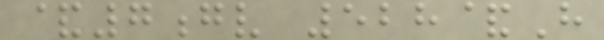&7gv 528&H
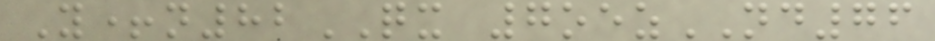Y+n82QX 7oezND76
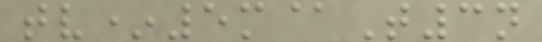tv*5m@T3n
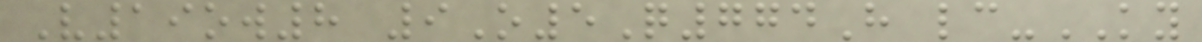V19ow8 9O5Q774H lc-KY
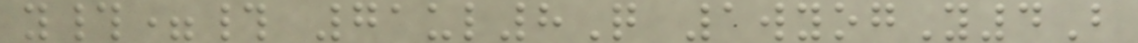y#=# 71ul8Q 1wyogY4B
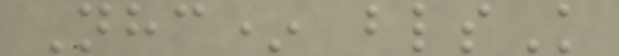Nhc* blsK
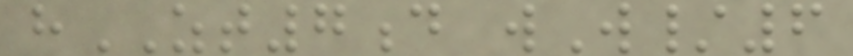hZT7d wW/6
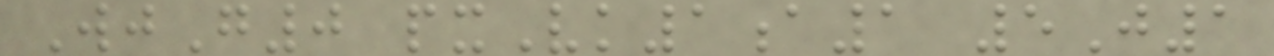WjG0 pxVk1a1 5J1
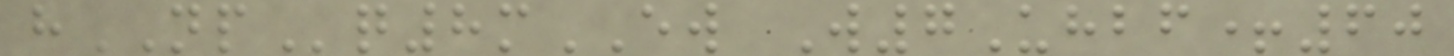hNPq8mEW W7Uhbf+60
